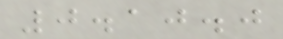0.10.0
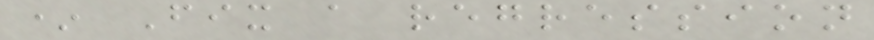* Fix a regression
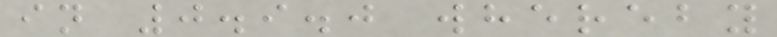in 0.9.0 whereby
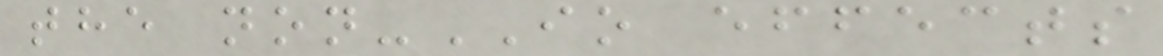the non-IO effects
